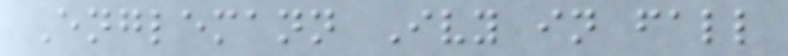Englemann Ivy in fall
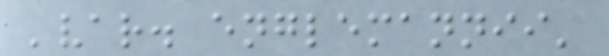'var. englemannii'
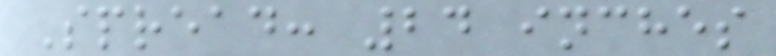Spread: 24 inches
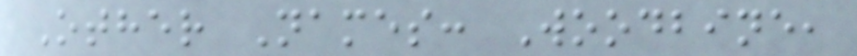Other Names: Woodbine,
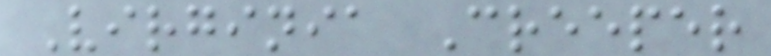Virginia Creeper
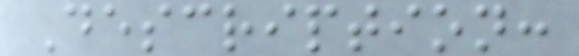Description:
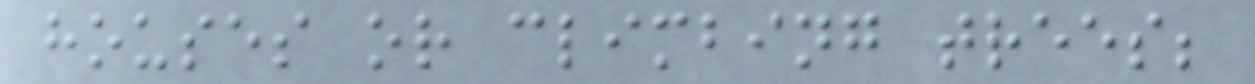houses or climbing trees;
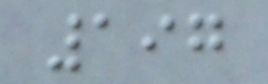197
